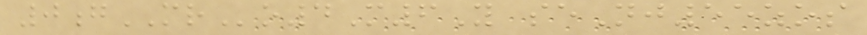0gMRo4M6Y seNj55zos
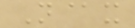N@x
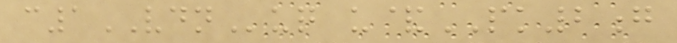c1VDNuq u&PK2g
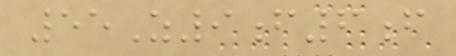55Z9f6f
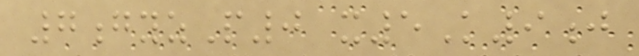7gyzP0 x5K9j
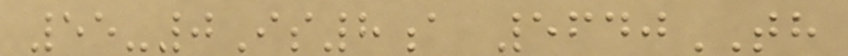55-0Is8a 5640TH
